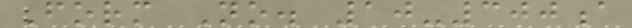Form No. 10-300a
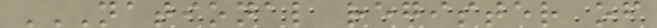NATIONAL REGISTER OF
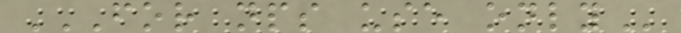FOR NPS USE ONLY
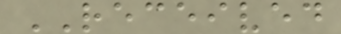RECEIVED
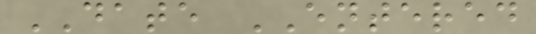DATE ENTERED
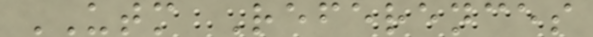UTM References
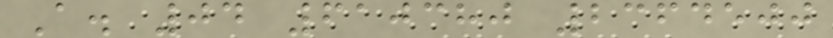A. 04 610380 2364500
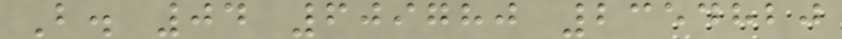B. 04 609780 2354820
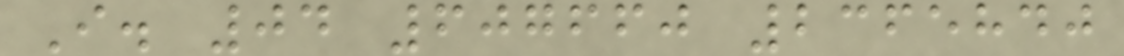I. 04 607660 2365840
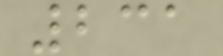231
